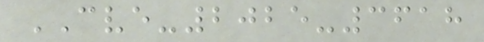CVE-2025-3618
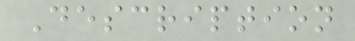Description
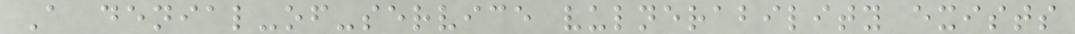A denial-of-service vulnerability exists
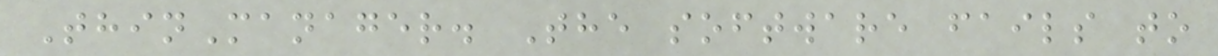ThinManager. The software fails to
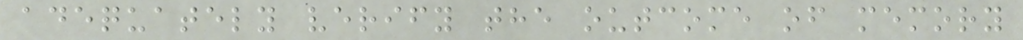adequately verify the outcome of memory
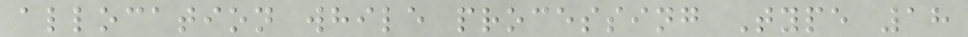allocation while processing Type 18
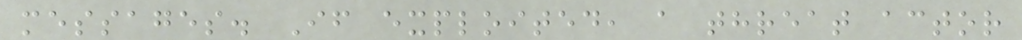messages. If exploited, a threat actor
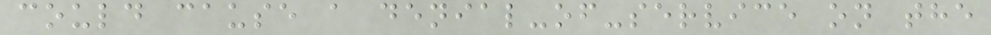could cause a denial-of-service on the
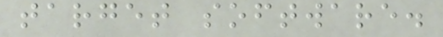target software.
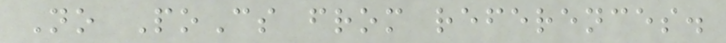No PoCs from references.
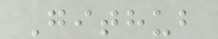Github
